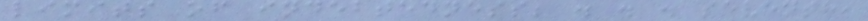limits of indebtedness; . . . seventh,
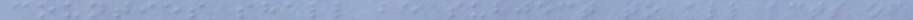counties shall be subject to all acts of
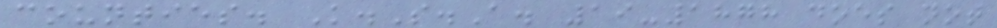counties. K.S.A. 19-1878 does not
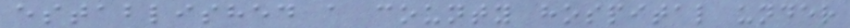established a county hospital under
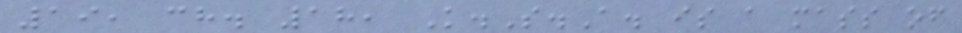19, ch. 18, K.S.A. is a mass of
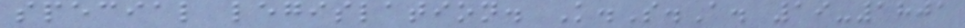special legislation. K.S.A. 19-1801
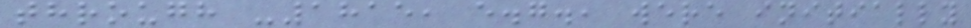through -1815, e.g., were initially
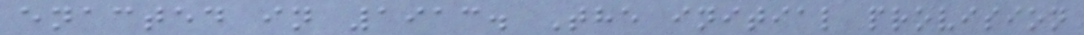enacted in 1913. The initial provision
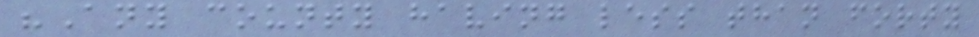"Any county having less than forty
